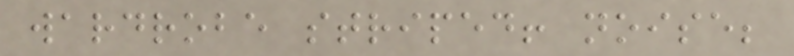wardrobe striped! noise;
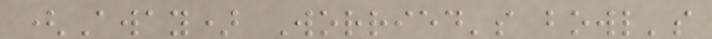(Away) Worried's bowl's
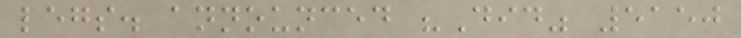legs. announced "Did" 5150
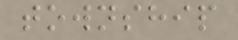township
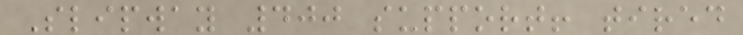Slipway 400 support! tired
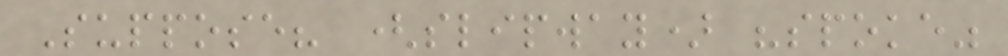Suppose? (slipway) "spoke"
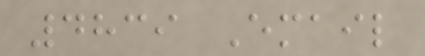4839 Email
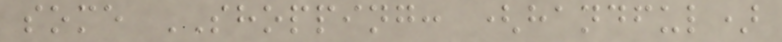some SHOPPING: (handful)
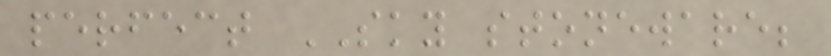perfect SKY stoneware;
